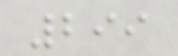299
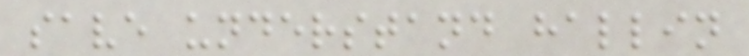save understand hallin
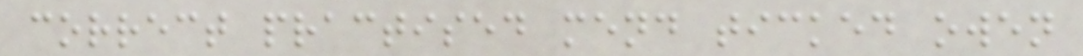correct practised mend ticked owen
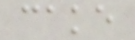cake
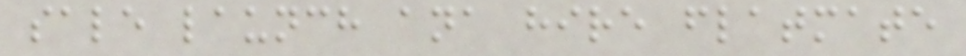sale launch ana hire flatmate
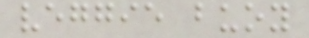veggie buoy
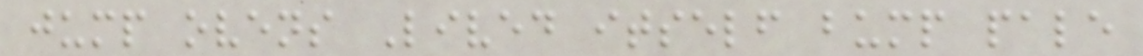jump ovens Lived itself bump pale
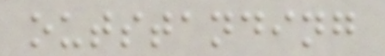outstanding
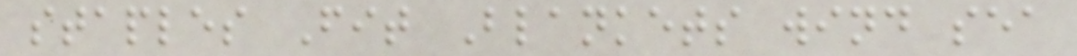staples Fit Blankets wind sea
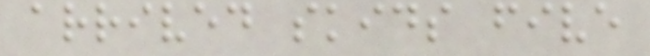arrived skids five
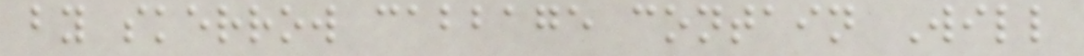by skerrow cabbage contain Will
